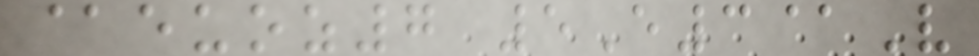@euoz7 5E3@V
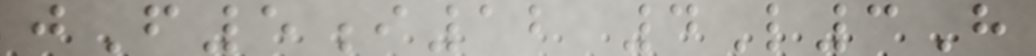jF5i12 4L3H
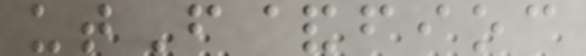utF&fioc
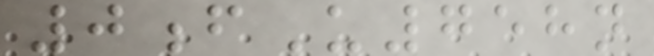0fU758n
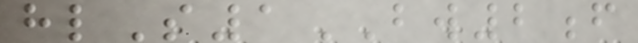hlS1BW2f
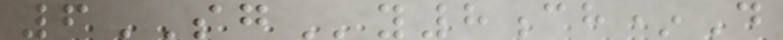6SGy8ch*D
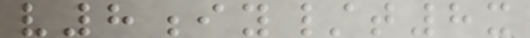v8iy/t8x
